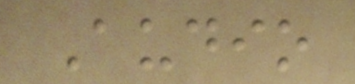Audio
